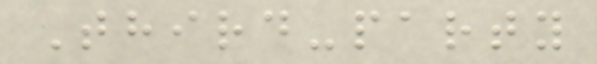Third-party
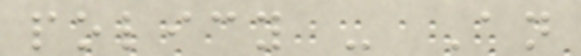policy - An
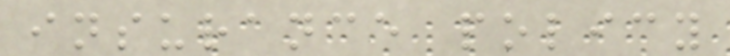insurance policy
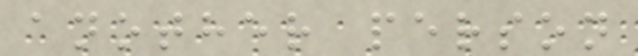another person
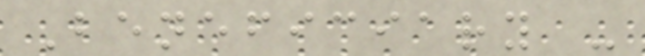Beneficiary -
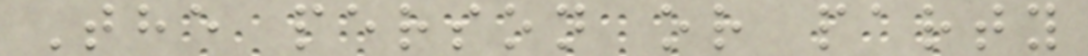The person or party
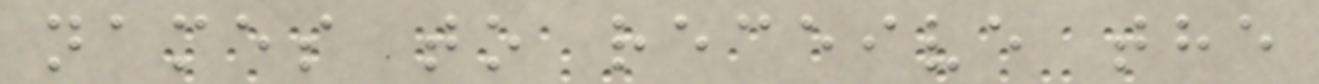names to receive the
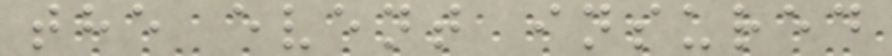the event insured
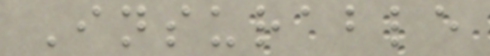Insurable
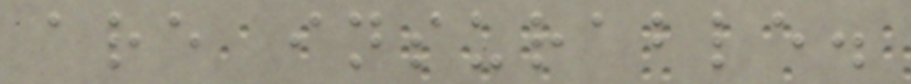are insurable.
